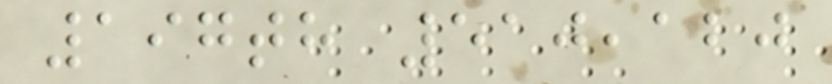197th 510,120
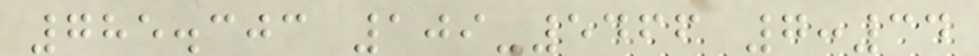785.303 109-5466 7:34
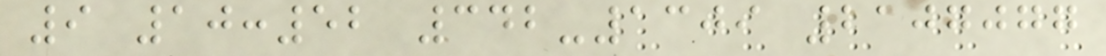9 10:52 342-1309 2107077
